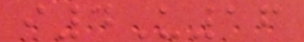i4U16
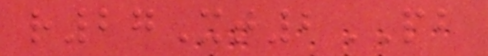r27Xt2PB
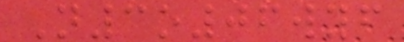N3o06wyf
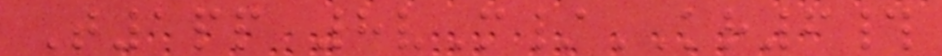T1pp 8vM/KR6#
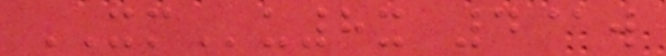XMu8x 4@w
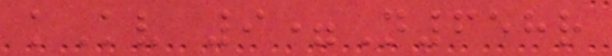kKv 9=N658r
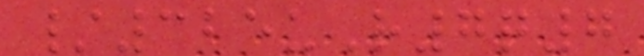/325uR7q7
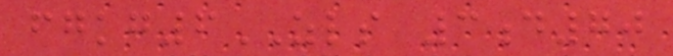fgkg6ZLS 3d70
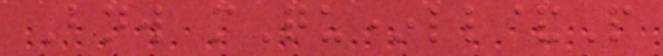Bnw mQu*ll&P
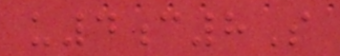u4c8S
